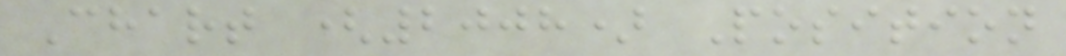Chart (2008) Position
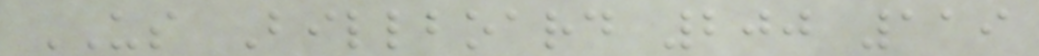US Billboard 200 119
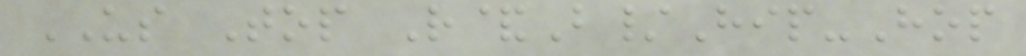US Top R&B/Hip-Hop
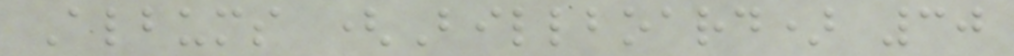Albums (Billboard) 30
